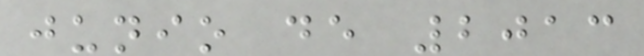junio de 2013
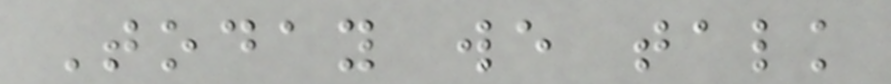Today we talk
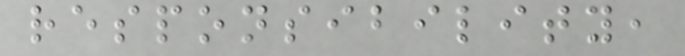responsibility,
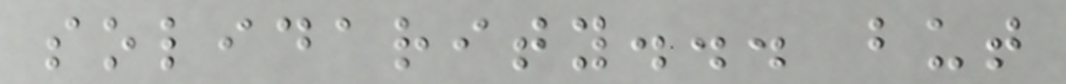solidarity... but
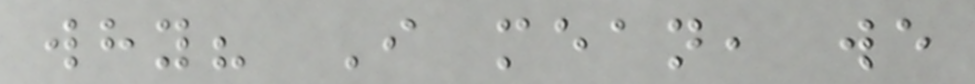why? I mean, we
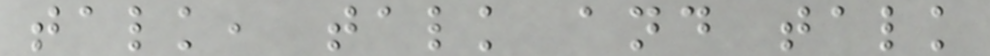talk, talk and talk
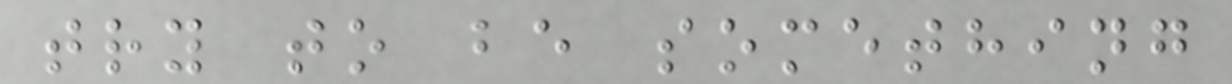try to be something
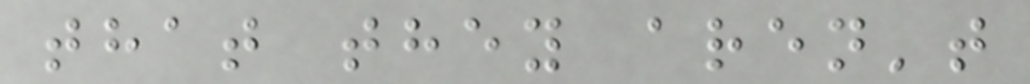that they aren't
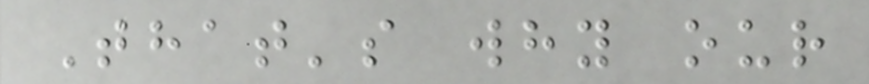That's why our
